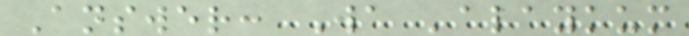Answer: Wa 'alaykum
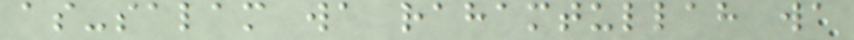as-salam wa rahamtullah wa
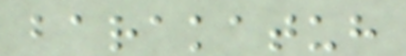barakatuh
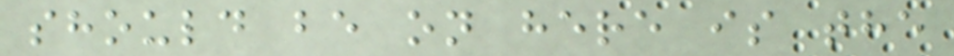should be on here is the
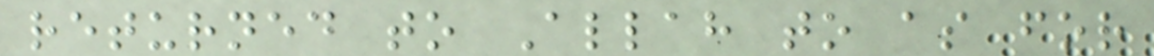returned to Allah to as for
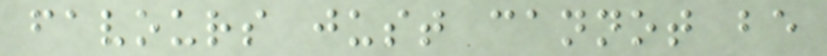favours just cannot be
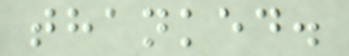thanked.
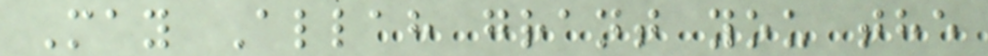May Allah grant you the
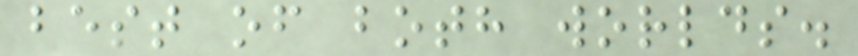best of both worlds.
